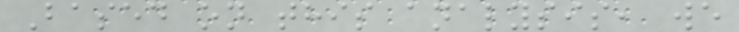Based on this analysis, we
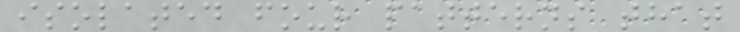isolated four patterns that
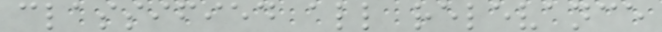classified all relevance
